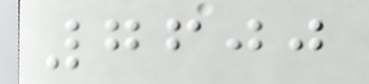7600
